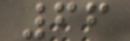66
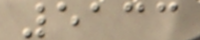5133
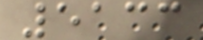5133
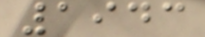1943
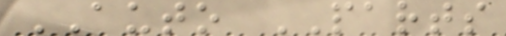AUTO PARTS
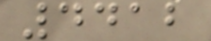4412
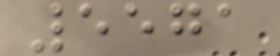5571
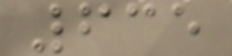635
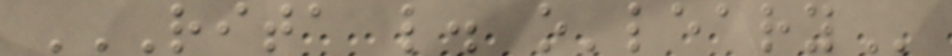RITA L. O'LEARY
